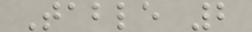Table 2
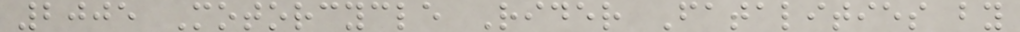2005 Motorcycle Rider Fatalities by
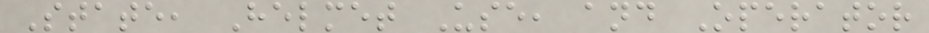State, Helmet Use, and Operator
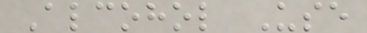Alcohol Use
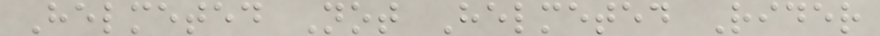Helmeted Not Helmeted Rider
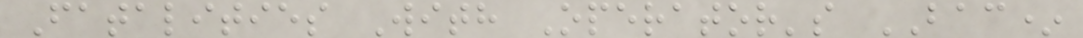Fatalities With Operator's BAC*
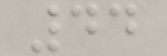44
